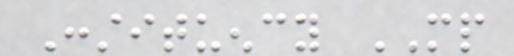Constituency MP
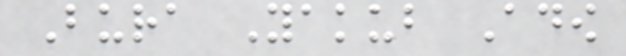Bura Yakub Adow
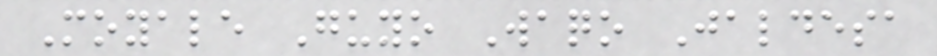Moyale Guyo Waqo Jaldesa
